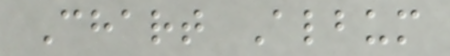Chart Album
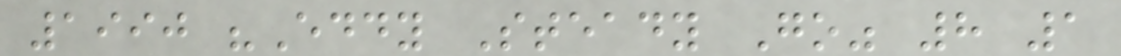1990 "Eddy Steady Go" 8 1
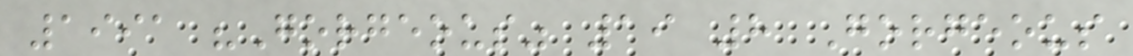1991 "Gorgeous" 19 8 Gorgeous
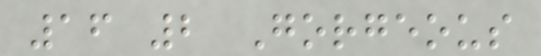16 2 Gorgeous
